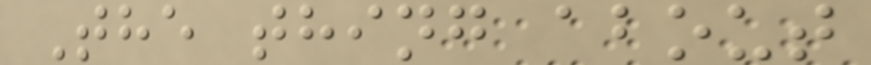The thing about
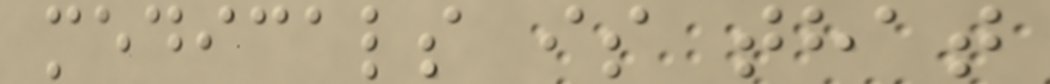medicals is that
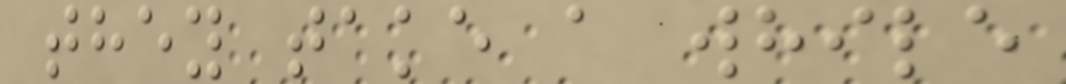they take a while
